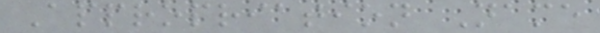Appropriation Name
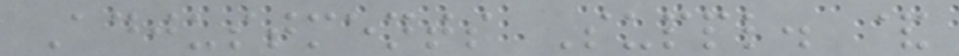Adjustments Suppl. &
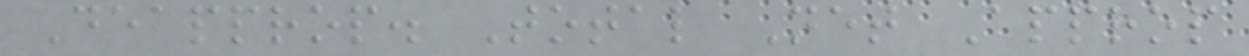Deapprop. Total Net Approp
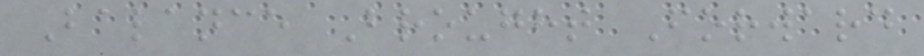Balance Brought Forward
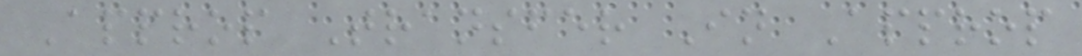Approp Transfer In Approp
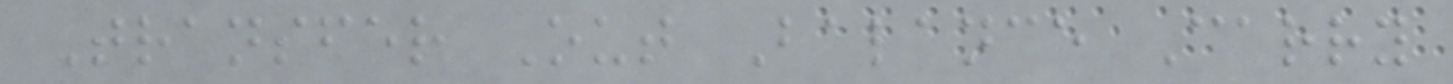Transfer Out Balance Carry
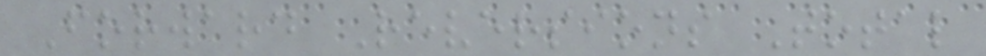Forward Reversions Total
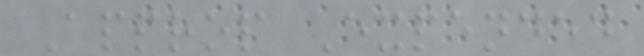Approp Expended
